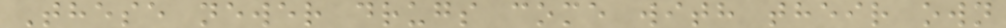These newer drugs come with their own
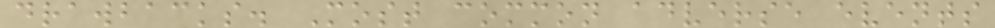drawbacks. Most common adverse events
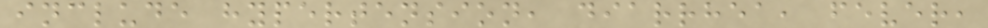include hypertension, diarrhea, fever,
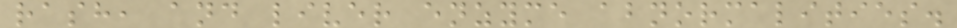rash, and liver enzyme abnormalities.
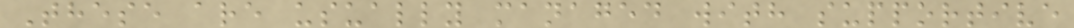These are usually managed with supportive
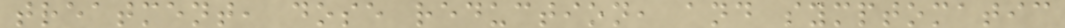treatment, dose reduction, and symptomatic
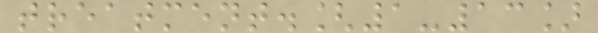treatment.[1-13]
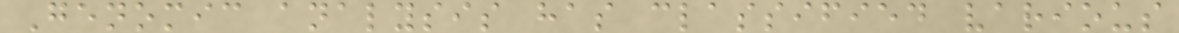Genomic analysis has classified various
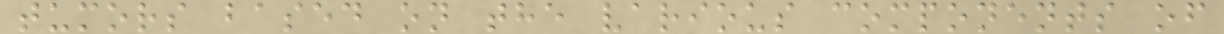tumors based on the various components of
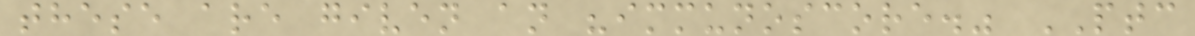these are given an "immunoscore." PTC
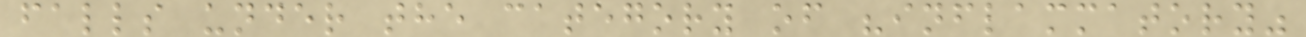falls under the category of "inflammatory"
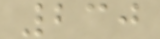230
